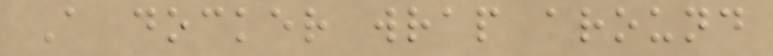A docker wrap around
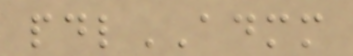pdlADMM
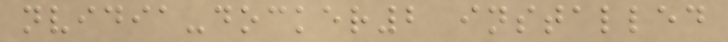nvidia-docker2 installed
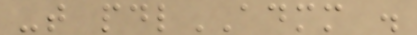-t pdlADMM .
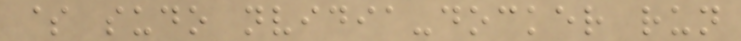$ sudo nvidia-docker run
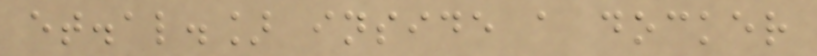et.al.] inside a docker
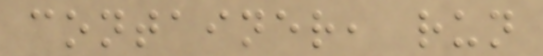container, run
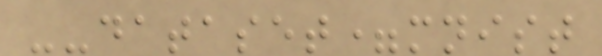--dataset=mnist
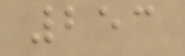253
